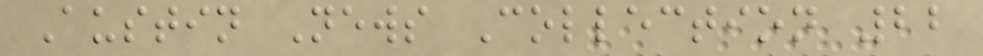Austin News Collection 22
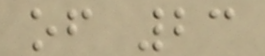of 23
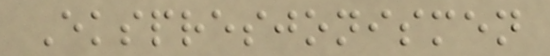Ekspresjonismen
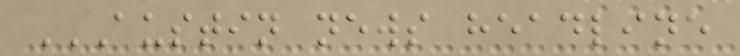AUSTIN NEWS HEADLINE
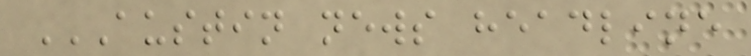AUSTIN NEWS HEADLINE
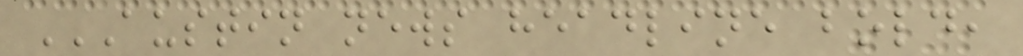AUSTIN NEWS HEADLINE BOLD,
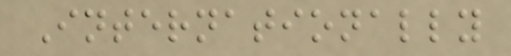Internationally
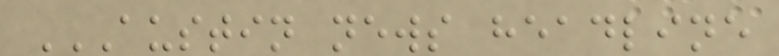AUSTIN NEWS HEADLINE
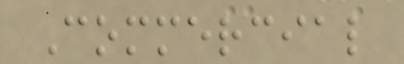Commercial
